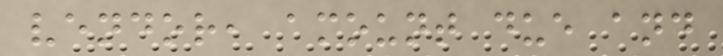vendor, amount due and
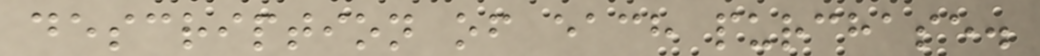description of each purchase.
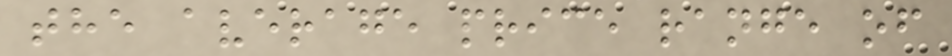the average price range of
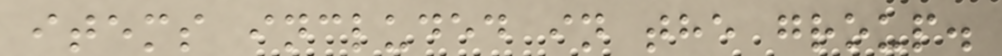items included in the group.
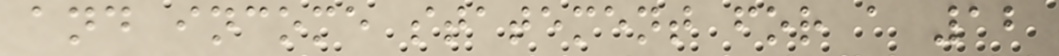and income statement for a 12
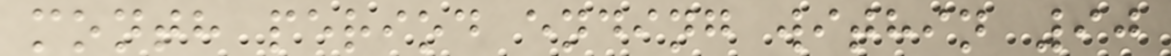month period ending within 90
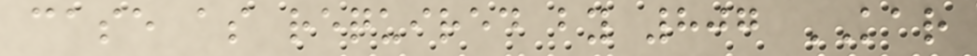case as required by 807 KAR
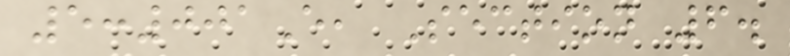5:001E, Section 6.
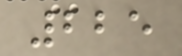225
